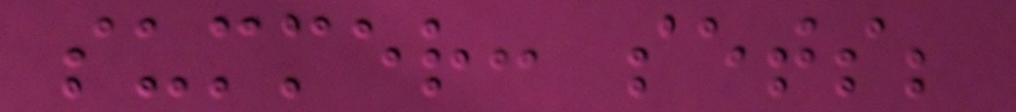summer: sets;
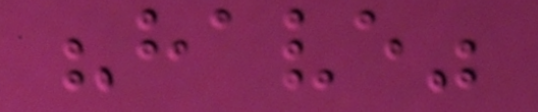"have"
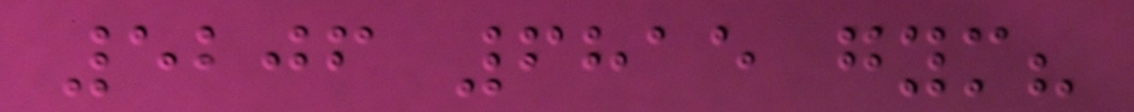5206 6815 gym?
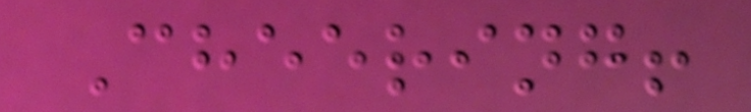Cheering!
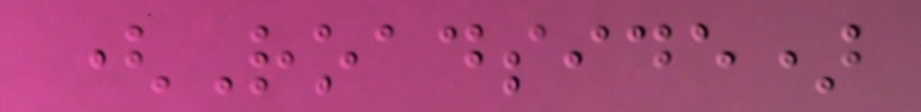(Roadside)
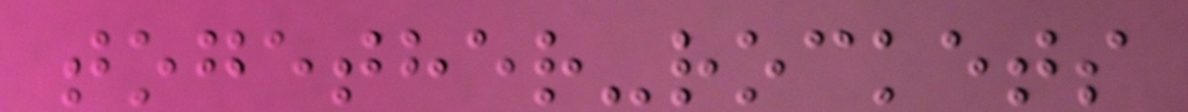together-rockets
